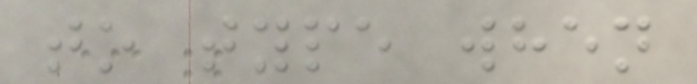to type when
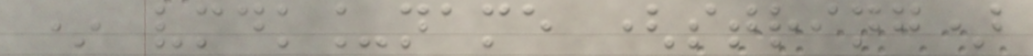* vmdk_name (string)
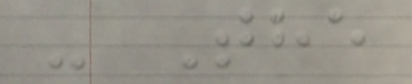- The
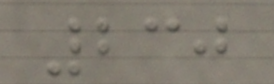230
